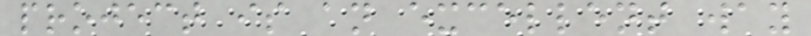project is an excellent way
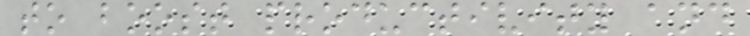to boost productivity and
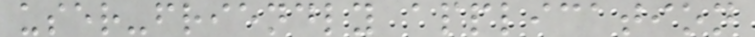user-friendly application
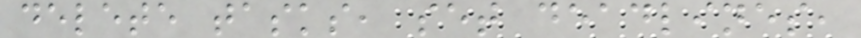delete tasks, set deadlines,
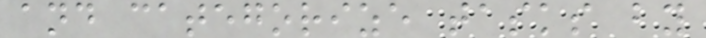and categorize tasks by
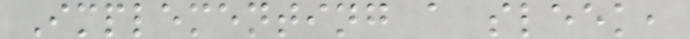Implementing a sleek,
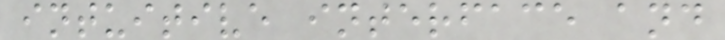intuitive interface and
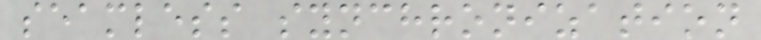seamless synchronization
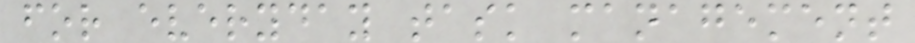for everyday task management
